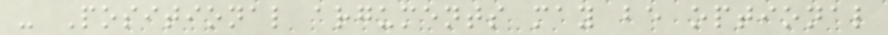- Positional arguments may be optional
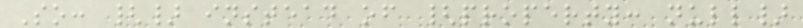So: {} instead of {property: null}
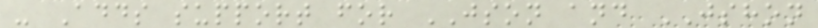- Adds support for JSON and JSHON
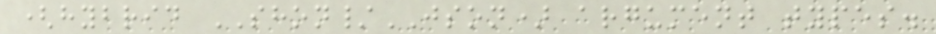(hybrid SHON/JSON) argument types.
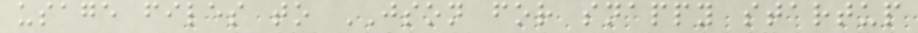usage files to JSON for snappy startup
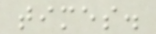times.
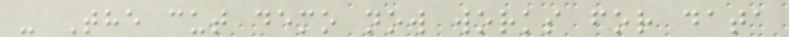- The cut demo now works for data
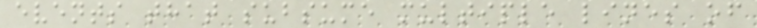events that subsume multiple lines of
